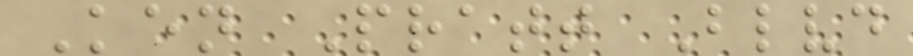Ken Pratt Blvd
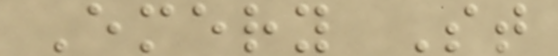Emery St
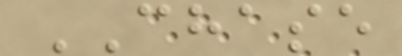CHASE
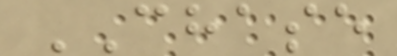CHASE
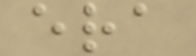era
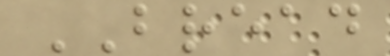BREAD
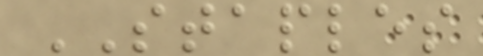STAPLES
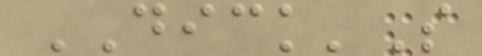DICK'S
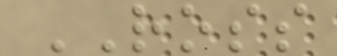ROSS
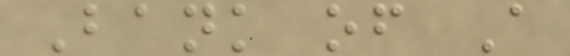Bank of A
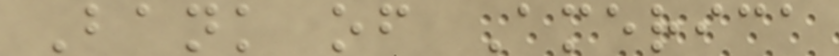Bank of America
